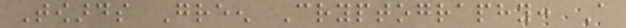Towards Green Cryptography: A
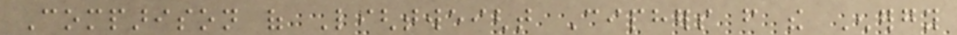Comparison of Lightweight Ciphers from the Energy
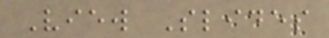View Slides
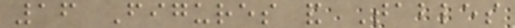16 Figures and Tables
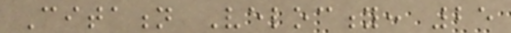Citation Velocity: 25
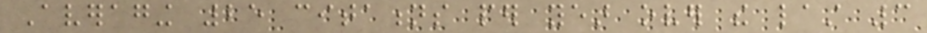Averaging 25 citations per year over the last 3
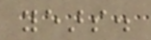years.
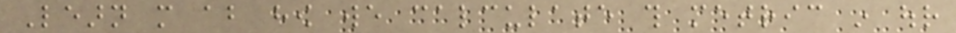Learn more about how we calculate this metric in our
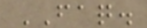FAQ.
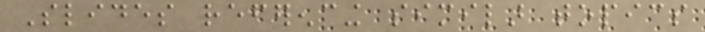Slides referencing similar topics
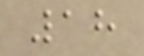18
